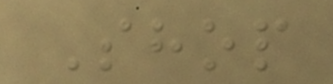Shop
